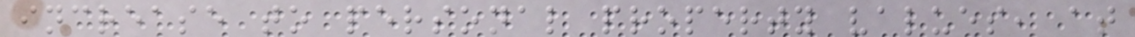increase to personal property values, at
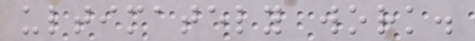ultimately work.
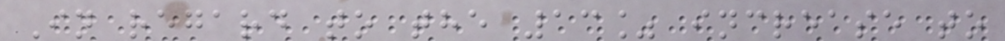In regard to the 13% increase to
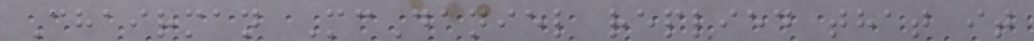Chairman McDaniel replied that it
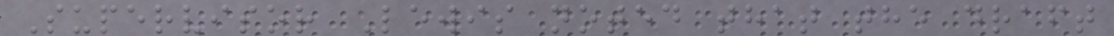Supervisor Lewis noted that the draft
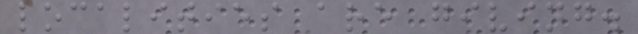localities are giving.
